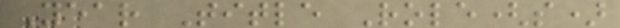Year Title Role(s)
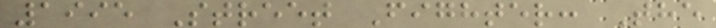1995 Street Fighter: The
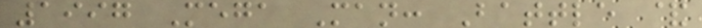1997 Mega Man: Battle &
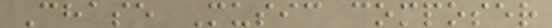Chase Music composer
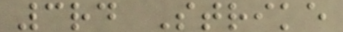3rd Strike
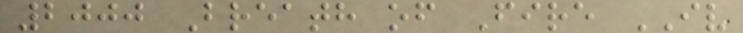2000 Breath of Fire IV
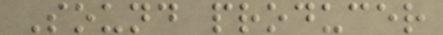Sound producer
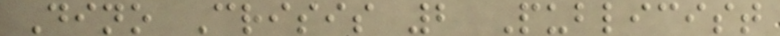Dino Crisis 2 Publicist
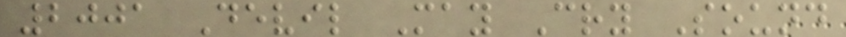2001 Devil May Cry Sound
